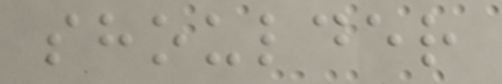shoulder
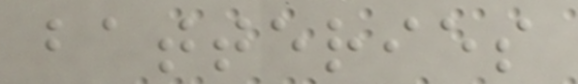batteries
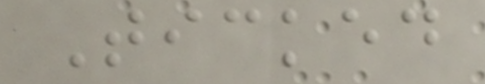Ticked
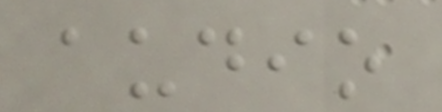audio
